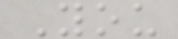You
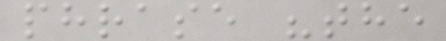phrase "the
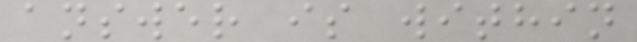answer is within
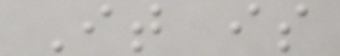It is
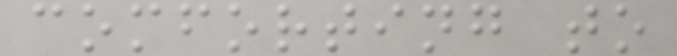comforting to
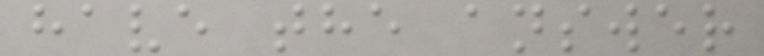have the answer
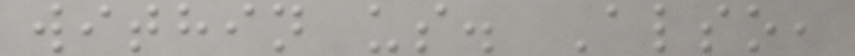within us. Also,
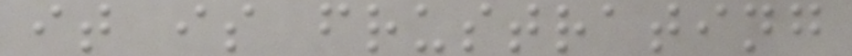it is frustrating
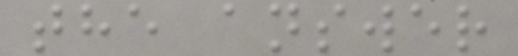the answer
